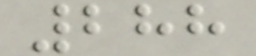288
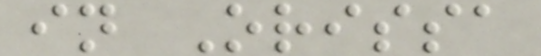in Orissa
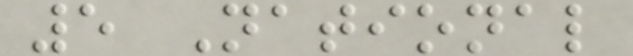5 National
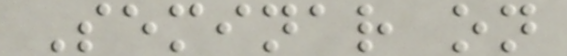Seminar on
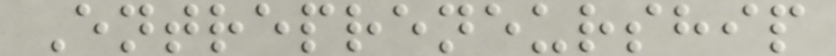Entrepreneurship
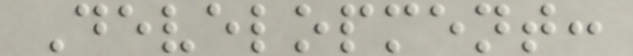Development:
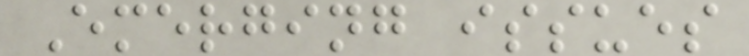Emerging issues
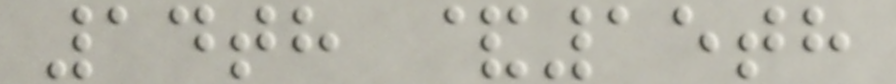14th &15th
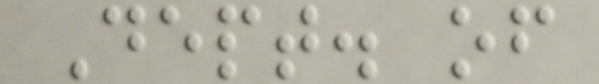Dept. of
